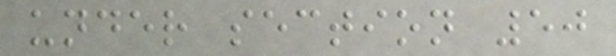under section 50
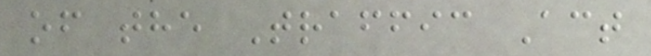of the Traffic Act
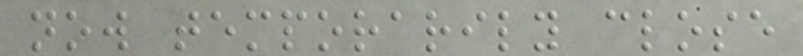now temporarily close
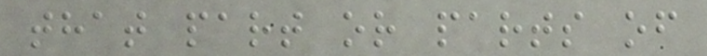that part or parts of
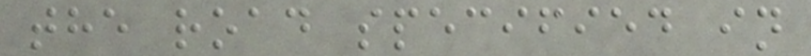the road specified in
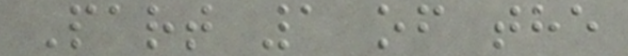Part 1 of the
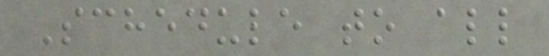Schedule to all
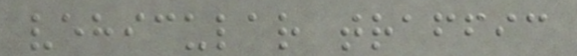vehicular traffic
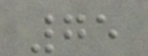75
